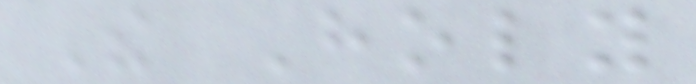The Holy
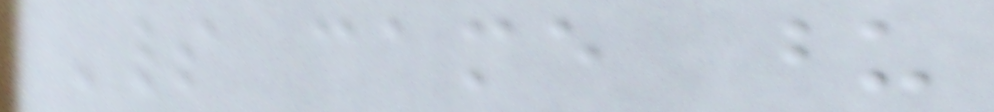Spirit came upon
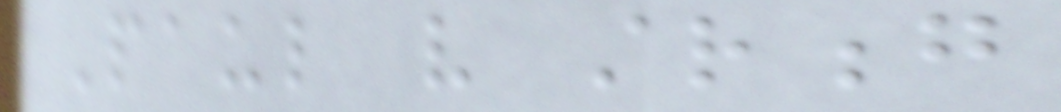Paul very strong
